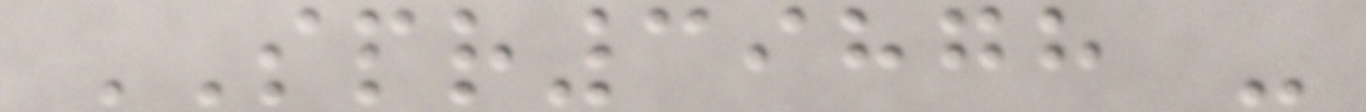SPR39878 -
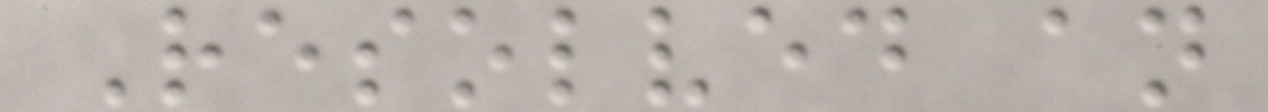Resolved an
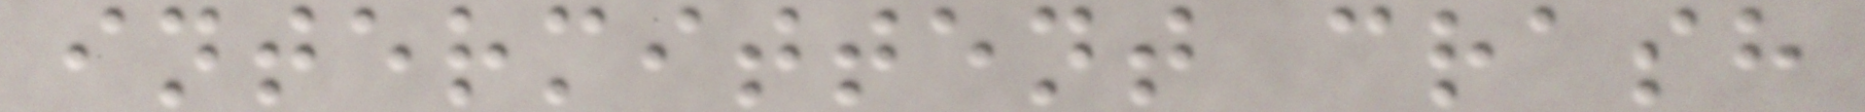intermittent crash
